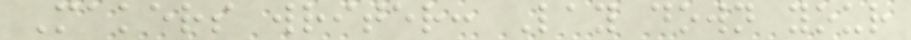Makers writer: Lay down your
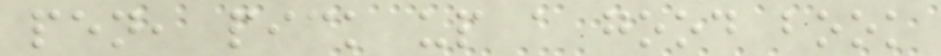pen, pick up a good book
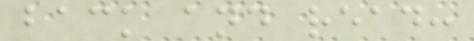back and read:
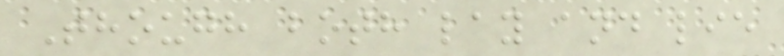Though both lay and lie
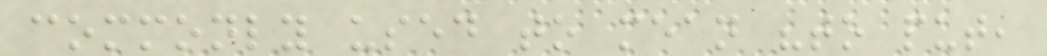commonly used to mean "to put,
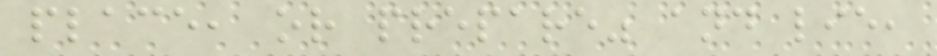place, or prepare" and lie,
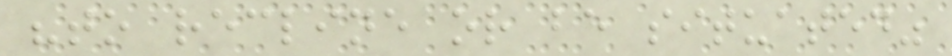"to recline or be situated"
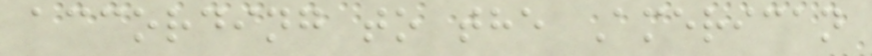according to the American
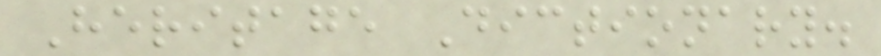Heritage Dictionary.
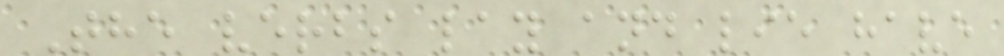The verbs lay and lie have
